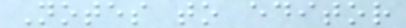Notes to editor
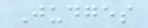Judges
